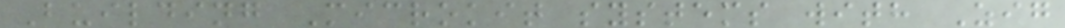Building Microkit systems with Zig
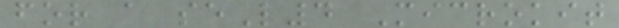for a seL4 Microkit
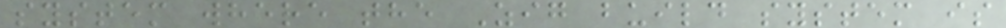system where the Zig build system is
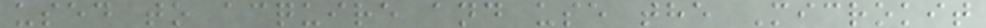used to acquire and use the Microkit
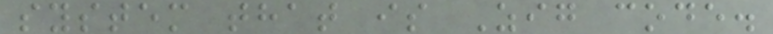system that is Zig code.
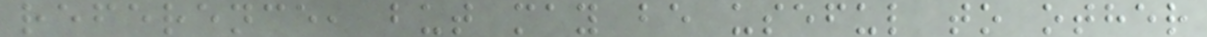reference, but may be useful to other
